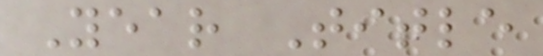Year Title
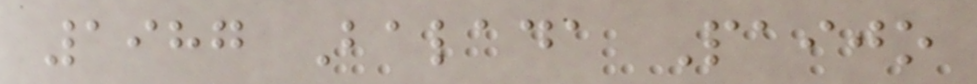1987 Balada Paijo
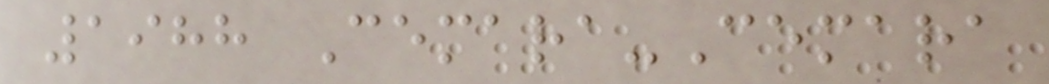1988 Cemara-Cemara
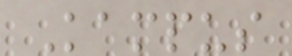Kampus
